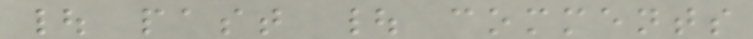| past | comments
